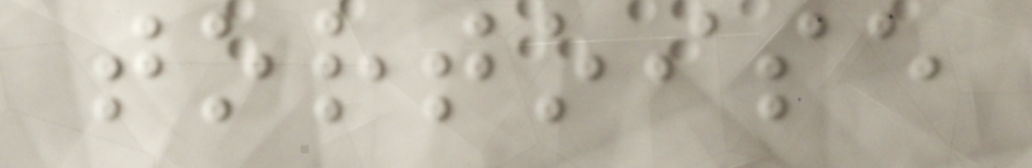tortoise
